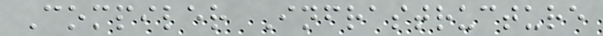Compiler Infrastructure
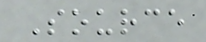Source
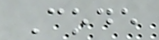Code
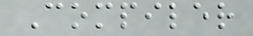Compiler
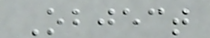Object
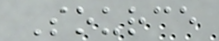Source
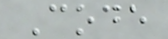Code
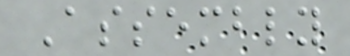Assembly
